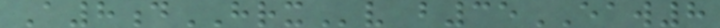A8dHRXv b35EAW8
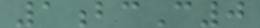1bcC0
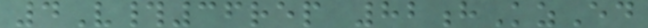4V#36rep 82hKzEd
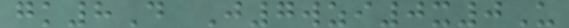gk8D J7wzi0x0U
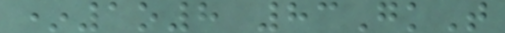*1o8 83GkT
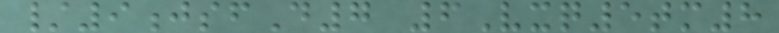/9jsfD7 6Vxq5tm8
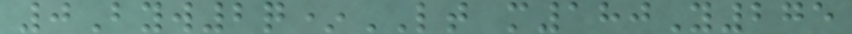0Byw2q*LT m180Y275
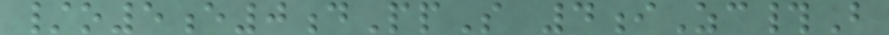/o5e0dPpS 4iZc#B
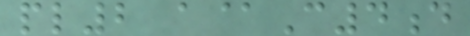pl2 a@C4d
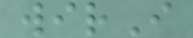wirI
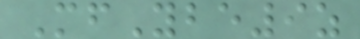MfYbe9z
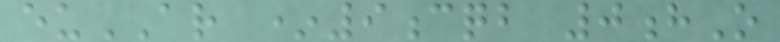euAR *9cqb 0hO
